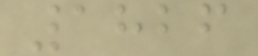1826
